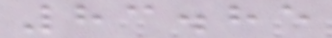83.85
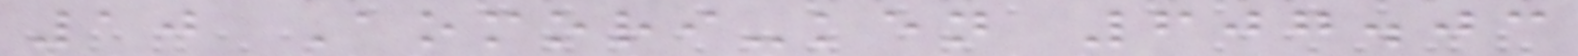10 Aomori-ken 607.03
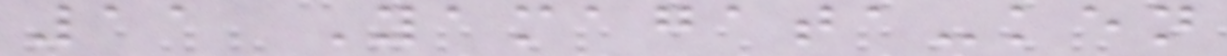11 Yamagata-ken
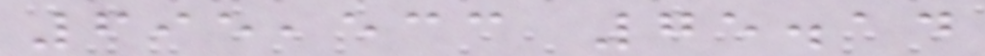695,533 75.14
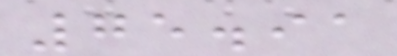75.91
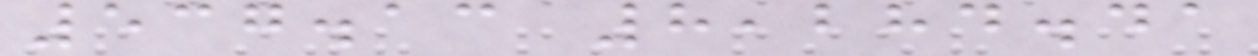537.13 8,284.41
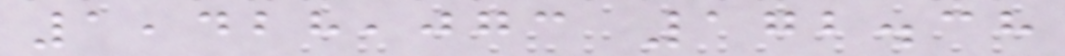1,428,073 172.38
